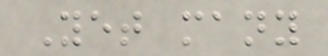Yet many
